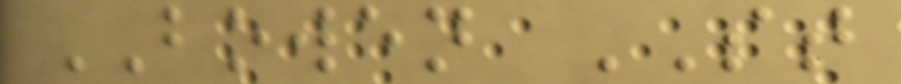BOWEN ST
